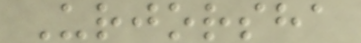Urjorsha
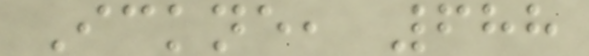Ickne, 688
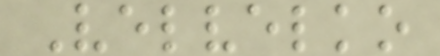Velvelko
